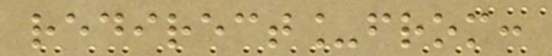redirect_from:
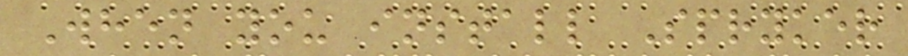When you install Spryker
